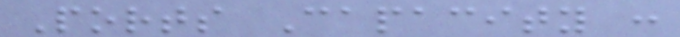Ports Capacity :
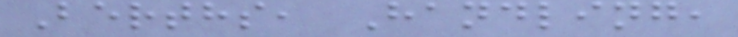Berths, Handling,
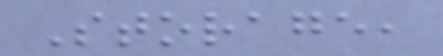Storage,
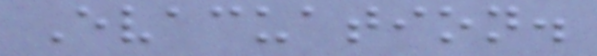Evacuation.
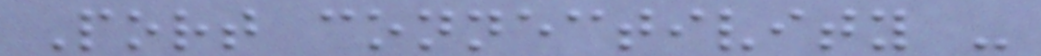Port connectivity -
